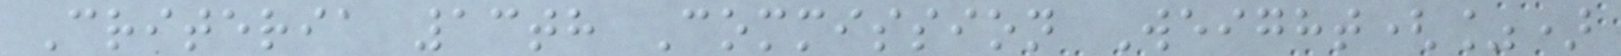Criteria 13th Commission Weight(%)
